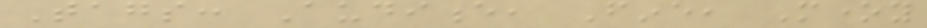Tags: Audience, Fine, Money
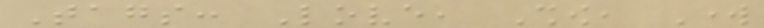Tags: Love, Show, Work
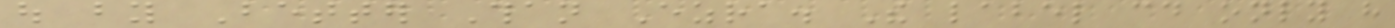out by Better Than Ezra. The label could only have
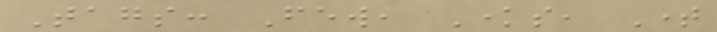Tags: Few, Knows, Time
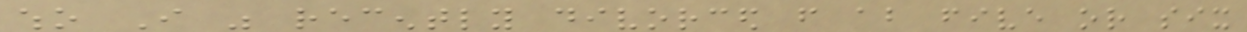who I was recently divorced from about five or six
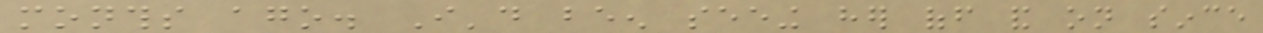months ago. I'd been seeing her off and on since
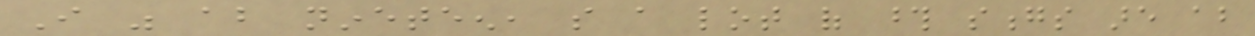I was about nineteen, so a lot of those songs are about
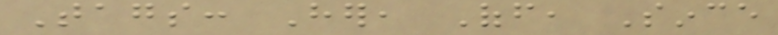Tags: Her, Off, Since
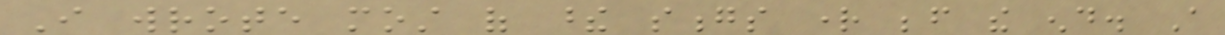I wrote most of these songs right before the end. A
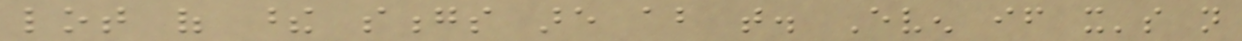lot of these songs are about that. Even if it's not
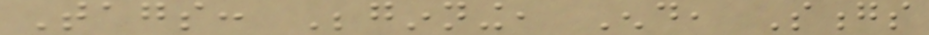Tags: Beginning, End, Songs
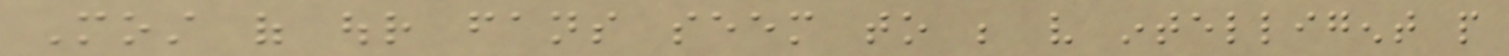Most of our fans seem to be very intelligent people
